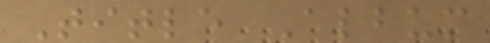Title Album
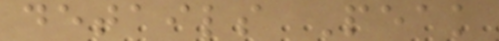details Peak
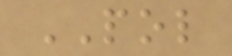POL
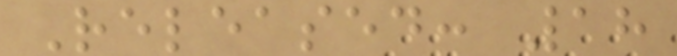Released: 18
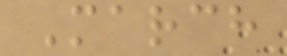March
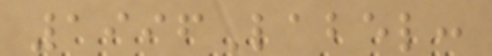1996Label:
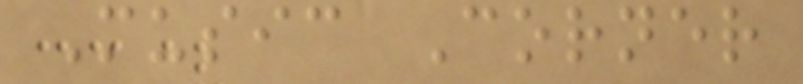Music Corner
